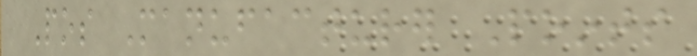Pos Manufacturer Points
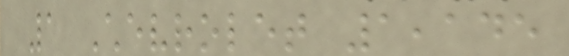1 Chevrolet 1,145
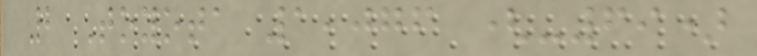2 Toyota 1,076 (-69)
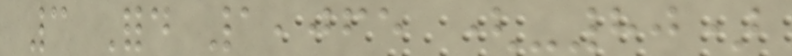3 Ford 1,065 (-80)
